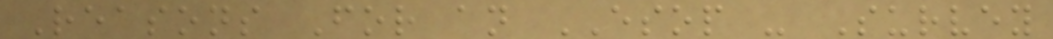Reasons For an ESOP - Survey
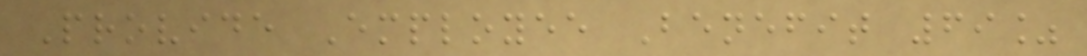Provide Employee Benefit 69%
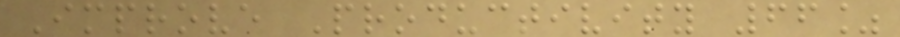Improve Productivity 66%
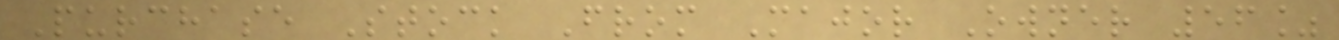Purchase Stock From Major Owner 56%
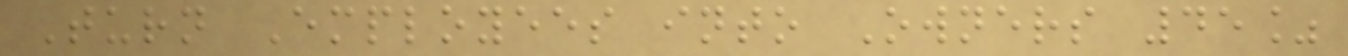Turn Employees into Owners 45%
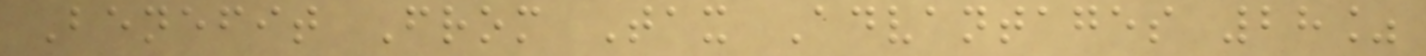Benefit From Tax Advantages 28%
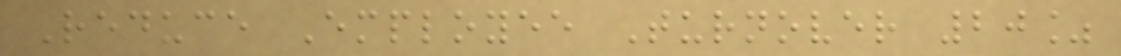Reduce Employee Turnover 20%
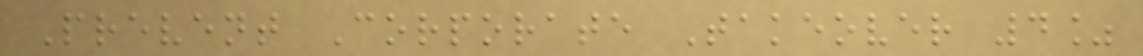Prevent Corporate Takeover 4%
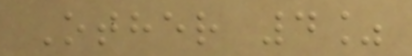Other 4%
